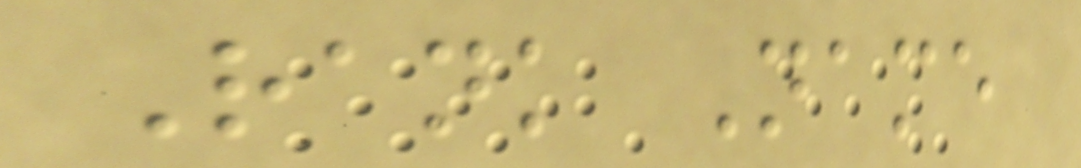Rank Name
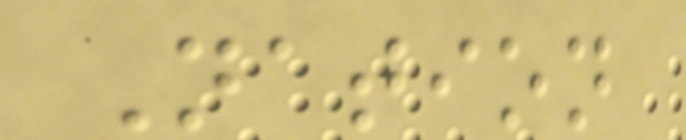Nation
